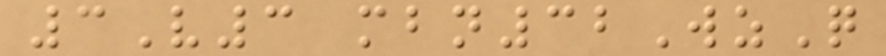3V3 mbn32WzQ
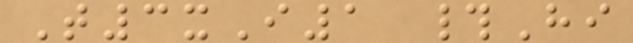T3xI1 #Hi
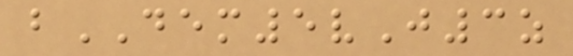bDEM5vJ3z
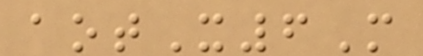aotX6M
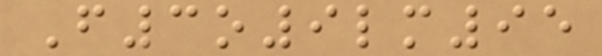F3o9lm95
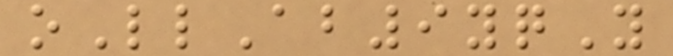oLlAb9yqY
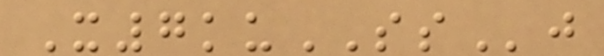X7kuSSj
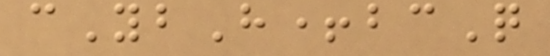cYbH+bcQ
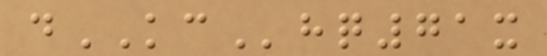dKChq71x
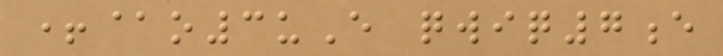+@o3uE qwiq7e
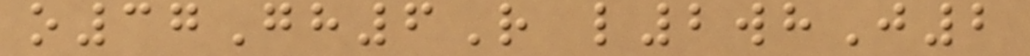o37Gh6R l2whJ2
